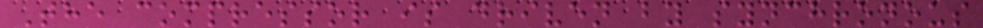The compressor is driven by synchronous
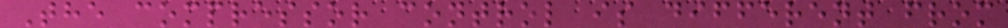The compressor control is different from
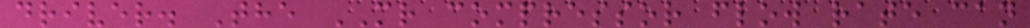driver. The MR compressor flow rate can
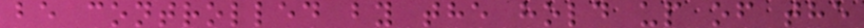be controlled by the hold up of the
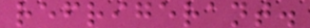refrigerant.
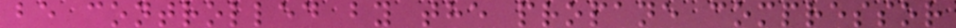be controlled by the propane compressor
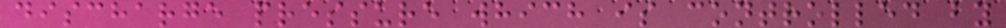discharge pressure which is controlled by
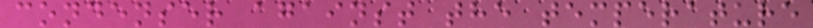condenser against the temperature
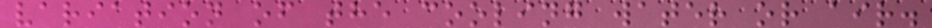variation of the cooling water or air.
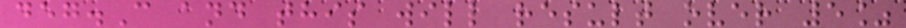deg.C and this will result over 5%
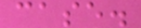case.
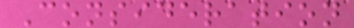Consideration
